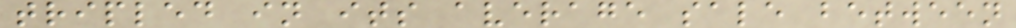tripled in its average sale between
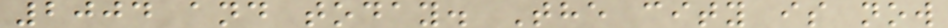2004 and today. The city is now
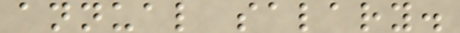annual salary.
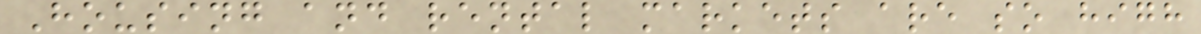Housing and rental markets are so high
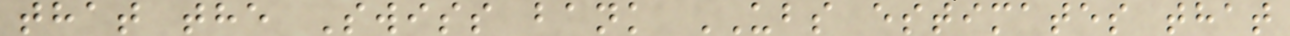that the Swiss bank UBS estimates that
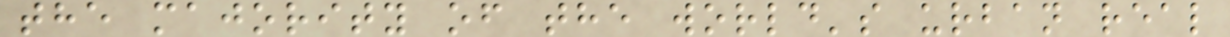the majority of the world's urban real
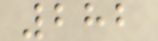282
